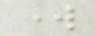work
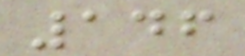146
